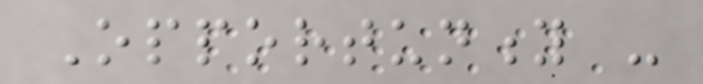Opportunity -
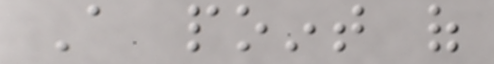A point of
